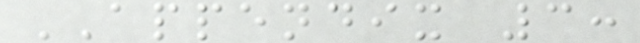APPENDIX 3:
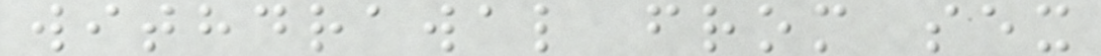withdrawal from sex
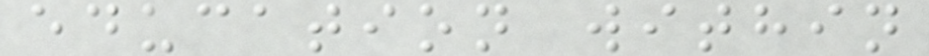education within
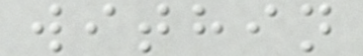within
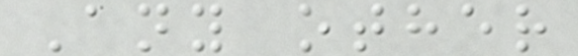Any other
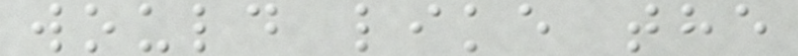would like the
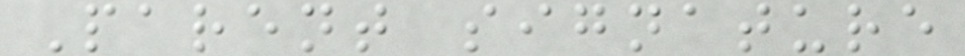Parent signature
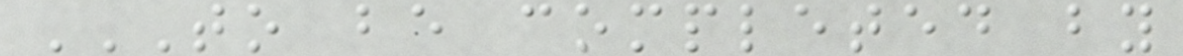TO BE COMPLETED BY
